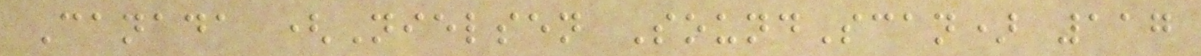Canada (Nielsen SoundScan) 117
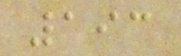193
